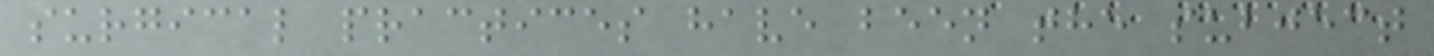surgical practices have been the subject
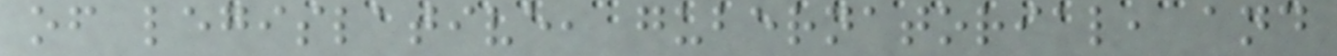of legislative, gubernatorial, and
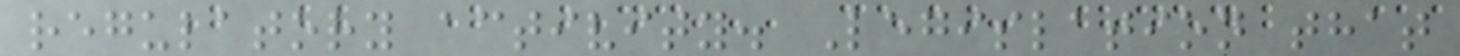regulatory activity. Legislation that
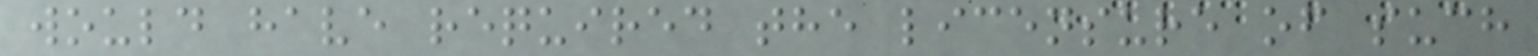would have required the licensure of such
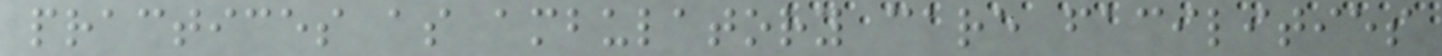practices as ambulatory care facilities
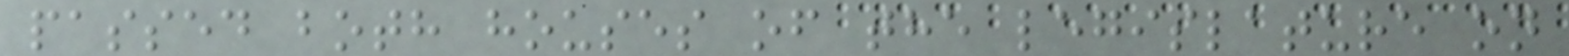passed both houses of the legislature on
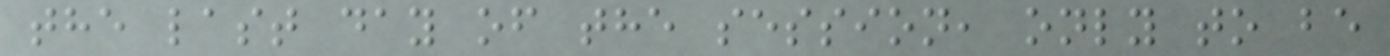the last day of the session, only to be
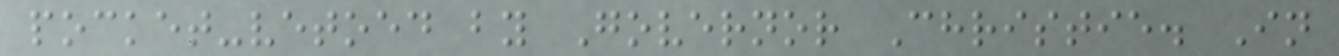pocket-vetoed by Governor Christie. In
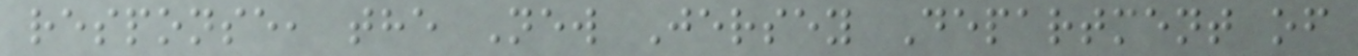response, the New Jersey Department of
